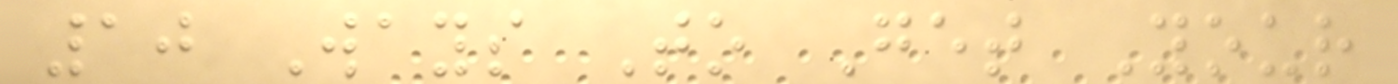10 Ways To Get Your
